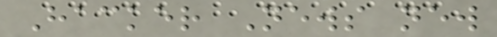Hacker News new
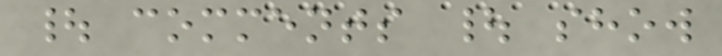| comments | show
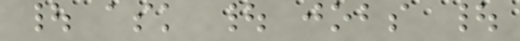| ask | jobs |
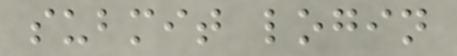submit login
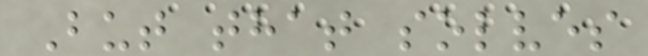But that solves
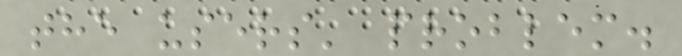the users' problem.
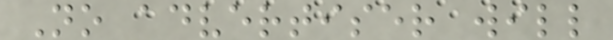No advertiser will
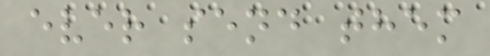ever send them
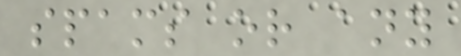spams or any
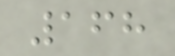168
